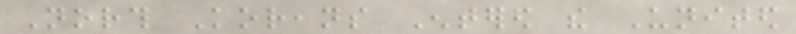North Koreans Entered the United
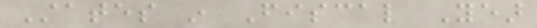States in Fiscal Year
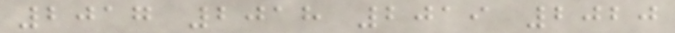2017 2018 2019 2020
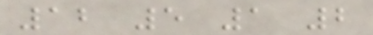12 5 1 2
